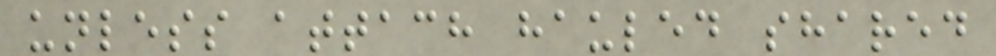unless attach hauled shared
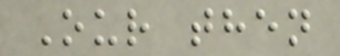Our then
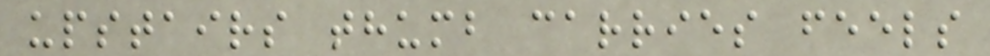upstairs thumb carries feels
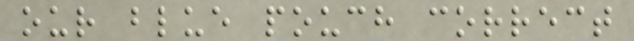our blue pouch correct
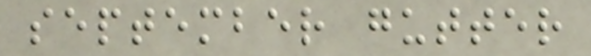september gutter
